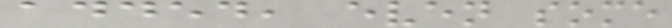added, even some
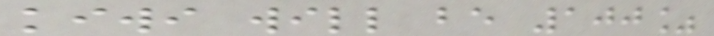kiwi will be 100%
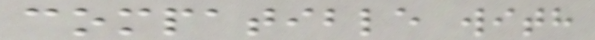compatible with
